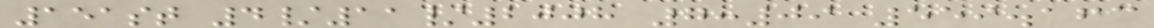151st 4/11/2008 7:09 559.163
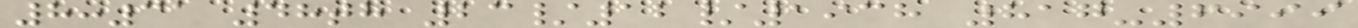8:31 48th 23/12/1938 817-6999
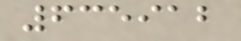635912
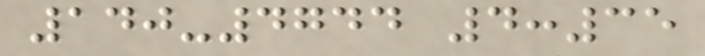140-4744 4:35
